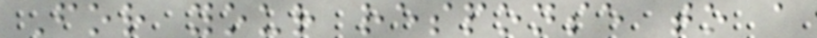For your response to a
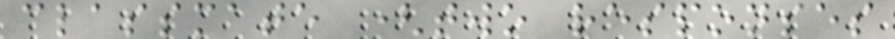classmate (two responses
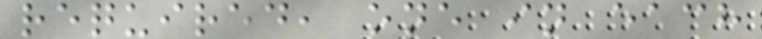required, one in each
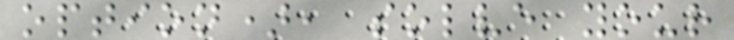option), solve your
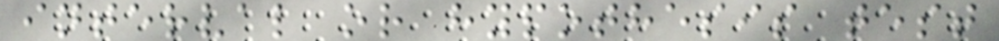interval or hypothesis test
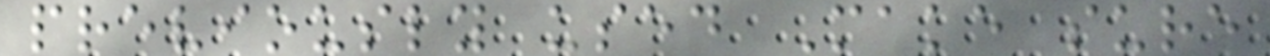previously used Make sure
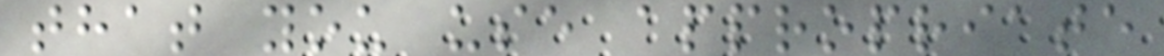that you use appropriate
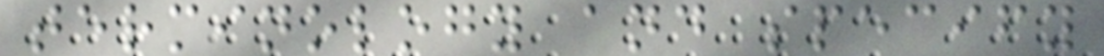terminology and specify
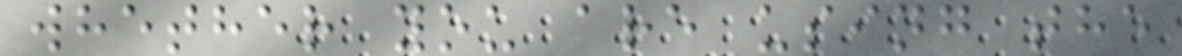whether you are using the
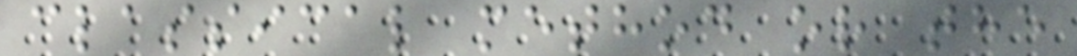classical method or the
